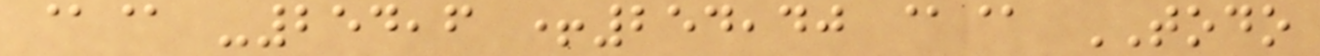@@ -254,6 +254,40 @@ TODO
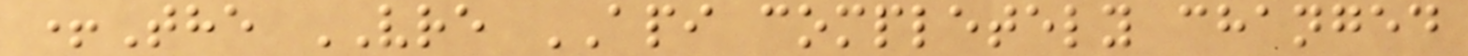+The VRE API completely changed
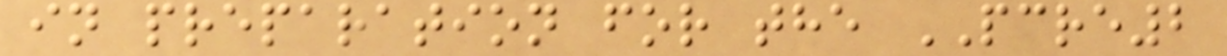in preparation for the PCRE2
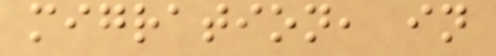migration, in
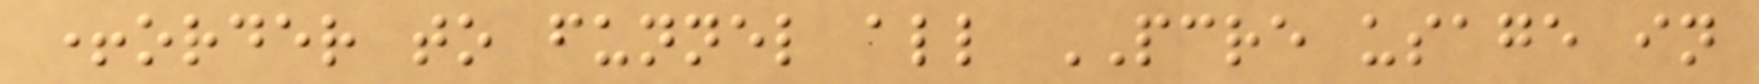+order to funnel all PCRE usage in
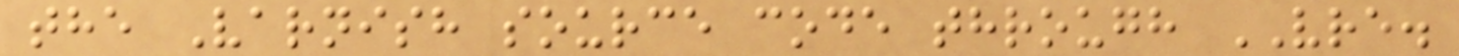the Varnish source code through VRE.
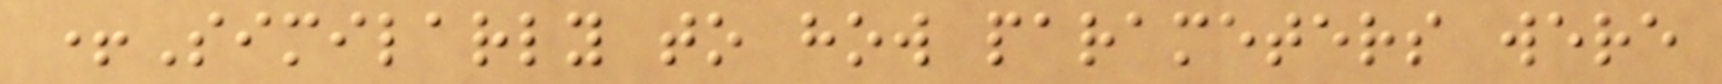+Similarly to how parameters were
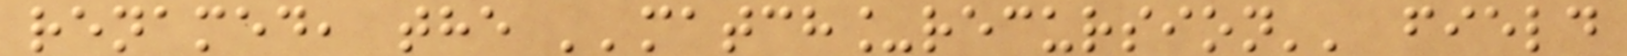renamed, the ''match_recursion'' field
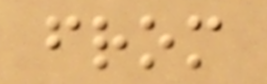from
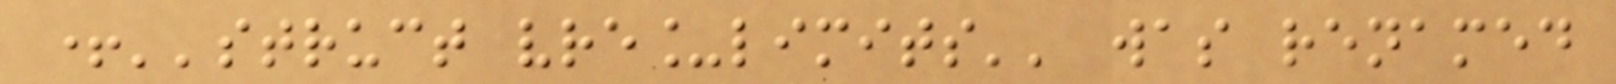+''struct vre_limits'' was renamed
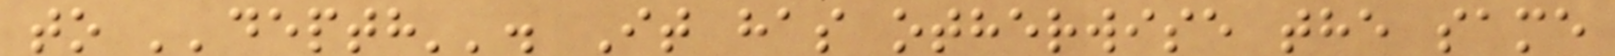to ''depth''. It has otherwise the same
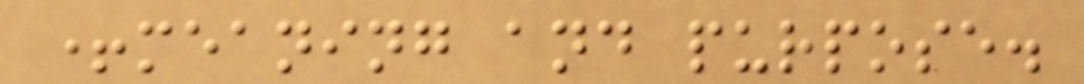+meaning and purpose.
